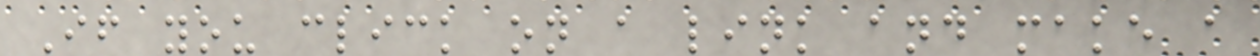If you click on a link and make a
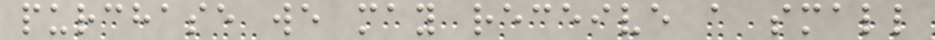purchase we may receive a small
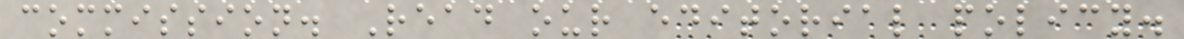commission. Read our editorial policy.
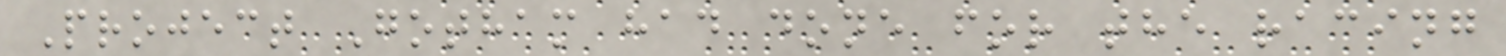Project Gotham had done for the racing
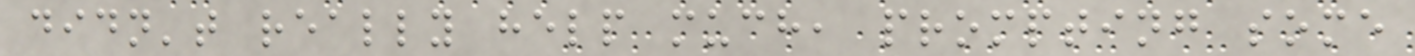didn't really help much, prompting some
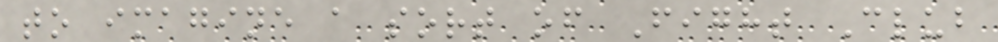to imagine a sort of Fight Club
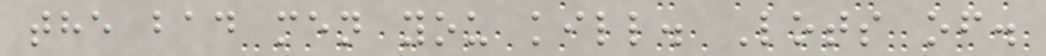the bad men you kill. Lots of.
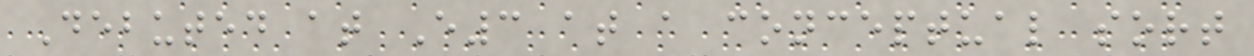Debuted at E3 at a conceptual sort
